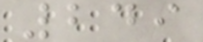249
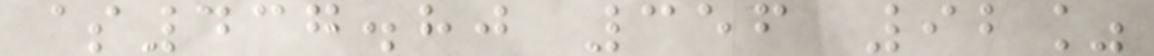$437.80 356 92%
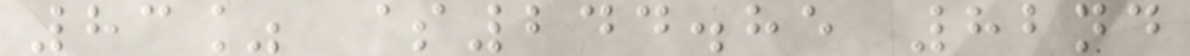83% $244.85 82nd
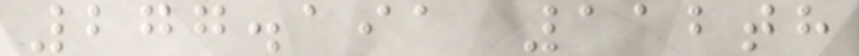277.191 112th
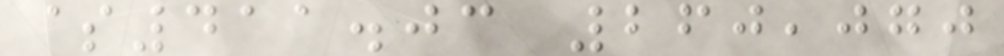$411.03 260,070
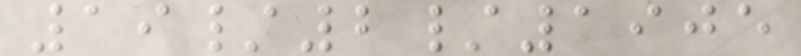19/2/1905
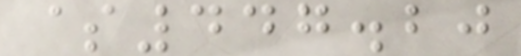$447.20
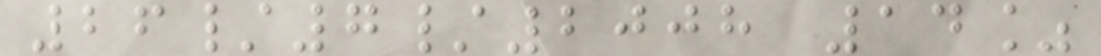26/7/2008 14%
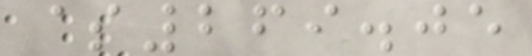$269.05
